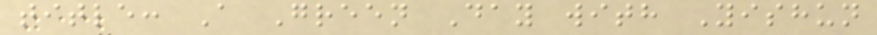title: A Green Day with Yishun
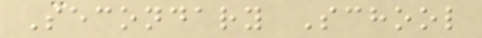Secondary School
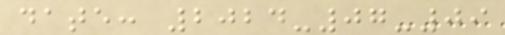date: 2024-07-09
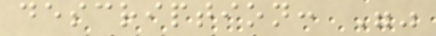description: ""
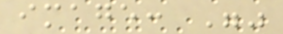image: ""
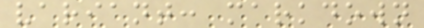variant: markdown
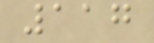117
